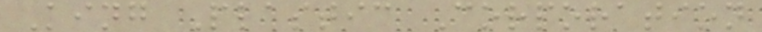King Plastic Corporation
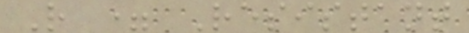R = Resistant
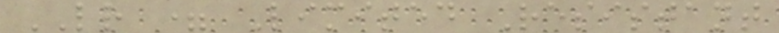LR = Limited Resistant
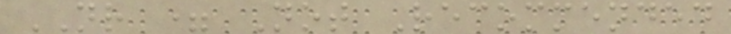NR = Not Recommended
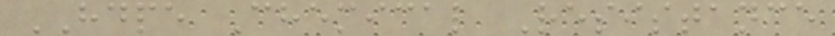HDPE Chemical Resistance
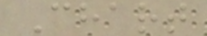Chart
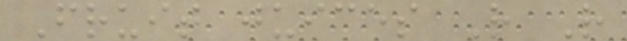Fruit juices R R
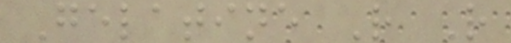Gelatine R R
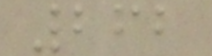262
